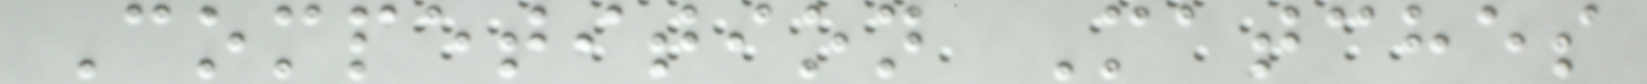Competition Matches
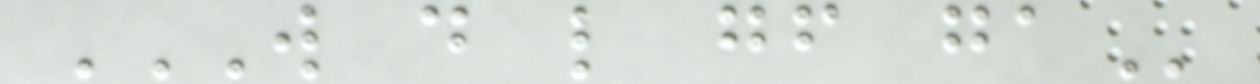W D L GF GA
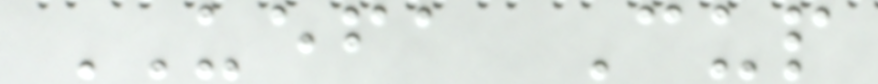UEFA Cup
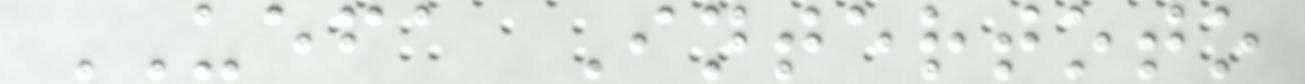UEFA Intertoto
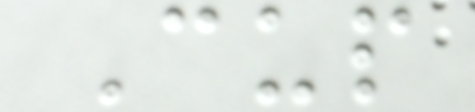Cup
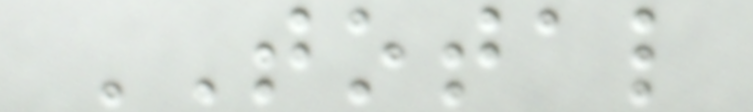TOTAL
